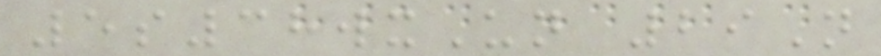5s38wxUn 29N
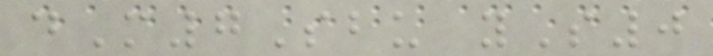dM7Sbu yS0
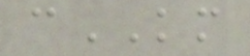cKM
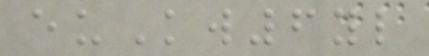euKw6yl
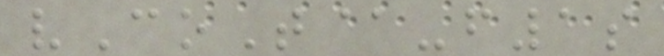vCoT@-f1s
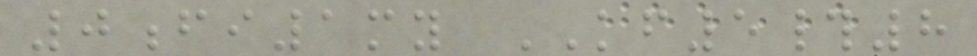0fi1my KF5#8
